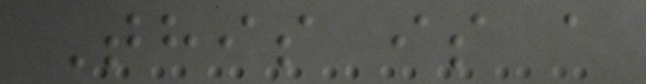This is a
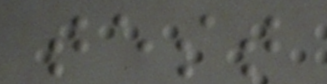test
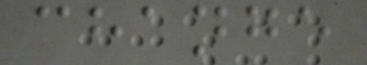change
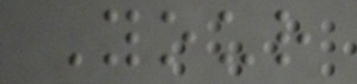Your
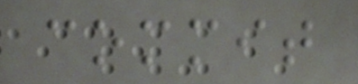commit
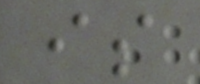is
